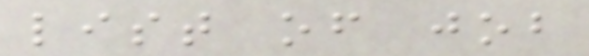list of job
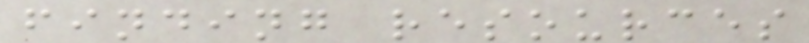finding resources
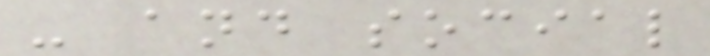- and social
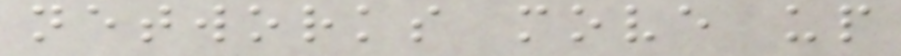networks move up
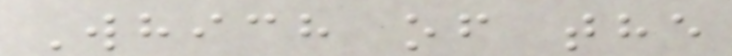Which of the
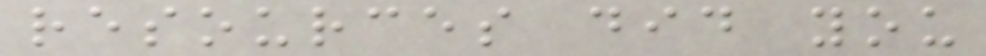resources did you
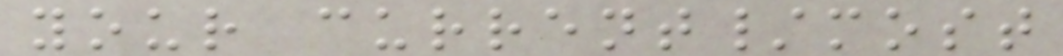your current/most
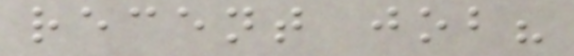recent job?
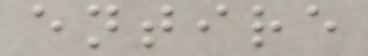entire
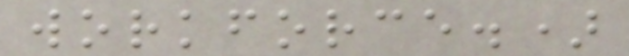workforce.)
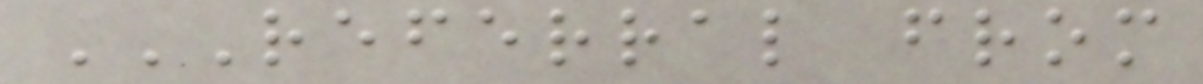REFERRAL FROM
